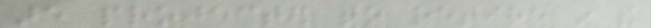are projected to retire in the
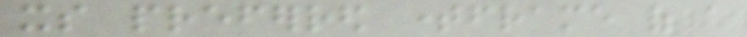its preferred timeframe of a
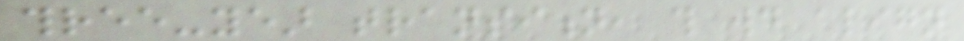three-year transition, this would align
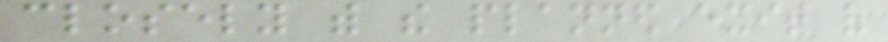closely with the planned exit of
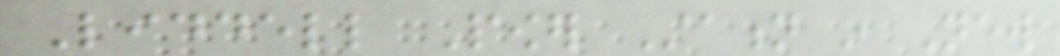Liddell Power Station in New
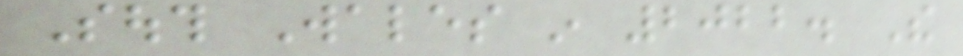South Wales in 2022. The
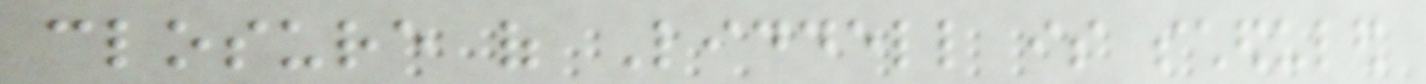closure of Liddell is scheduled
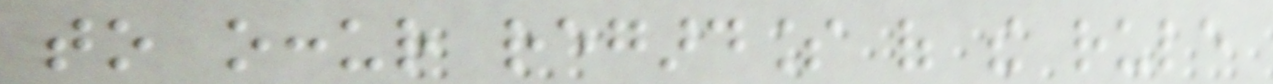to occur regardless of the rule
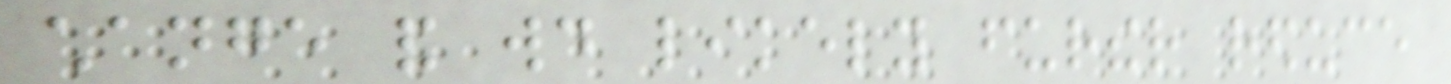change and would likely further reduce
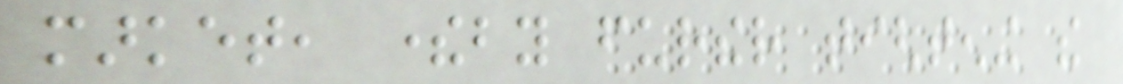market, thereby further tightening the
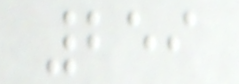259
